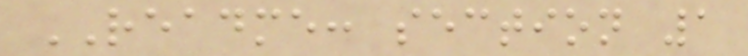README: section 1
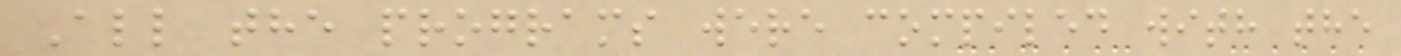All the programs were compiled with the
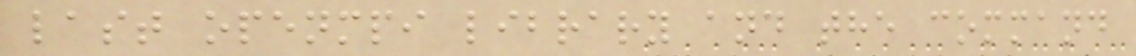last openmpi library and the command
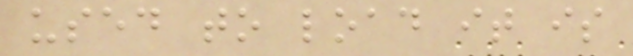used to load it is
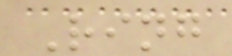Ring
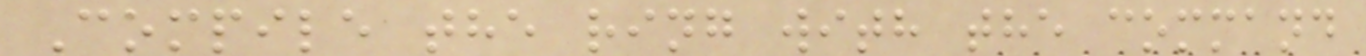Compile the ring with the command
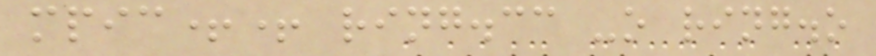mpic++ ring.cc -o ring.o
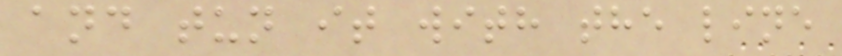and tun it with the line
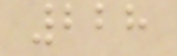228
